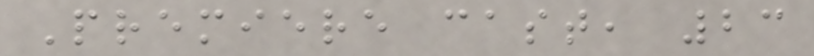Premiere cast, 23
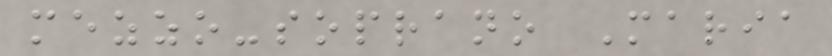mezzo-soprano Maria
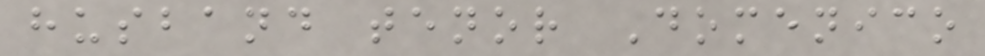husband tenor Domenico
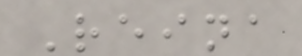Reina
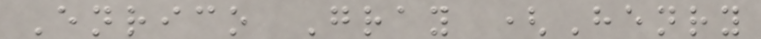Enrico Gray (Henry
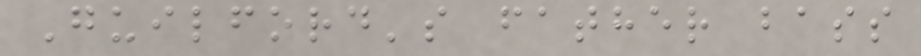Guilford's father bass
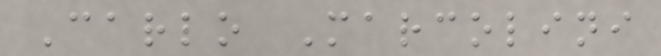Carlo Marcolini
